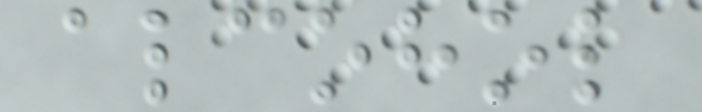alcohol
